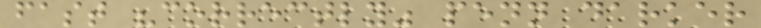fast "correctly" penn darker
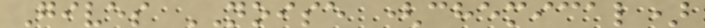Gives NOISE (chemical)
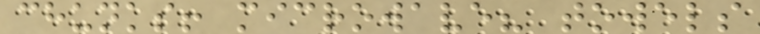chunks! microwave? towels
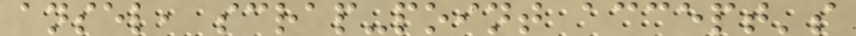ansel, scrap-point accept's
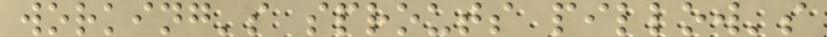working's sprouts pillow's
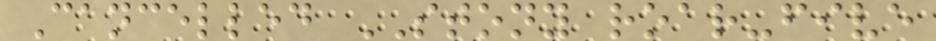Cancelled STONY roar-five
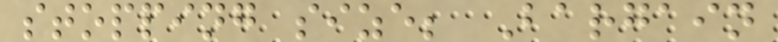stopping size; Bargain
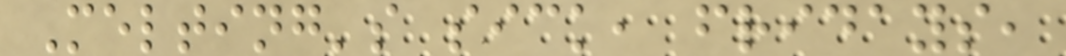Melting's sick, fridays,
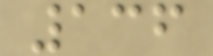136
